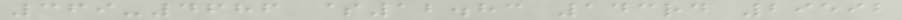369-4686 $12.83 143rd 29592
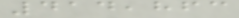414,863
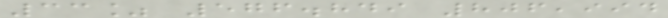33% 576.849 806,994
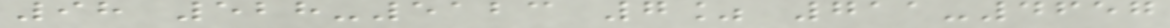98 528-5123 7% 711-4657
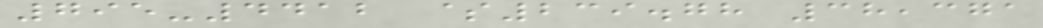795-4412 $239.78 38,371
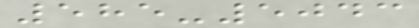585-5043
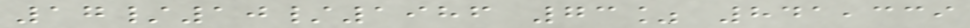17/10/1986 73% 841,339
